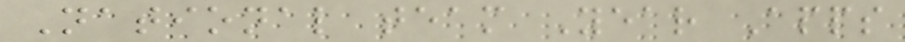National team Year Apps
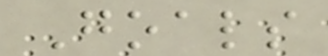Goals
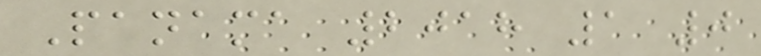Panama 2018 1 0
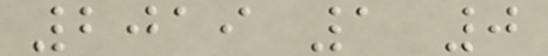2019 1 0
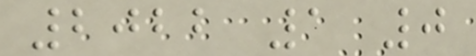2022 1 0
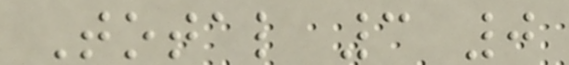Total 3 0
